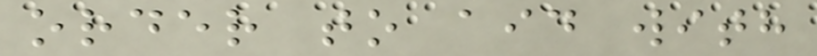order to aid with
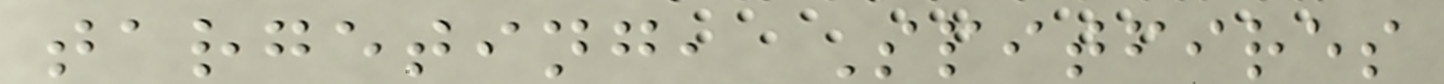targeting, Spitfires
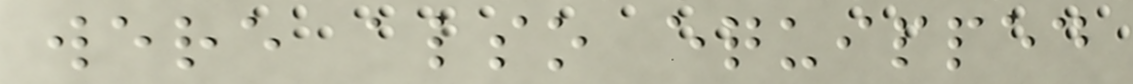were also equipped
